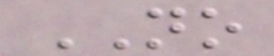NO
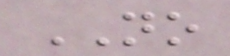NO
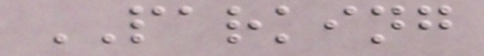PARKING
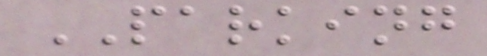PARKING
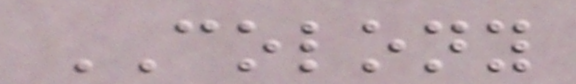COLONY
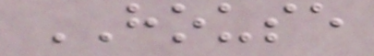HOUSE
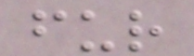fur
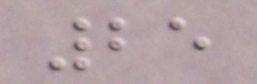25
